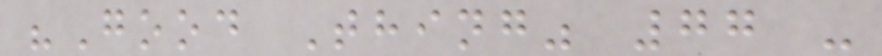"Good Thing" 77 -
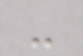-
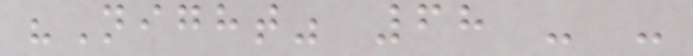"Night" 68 - -
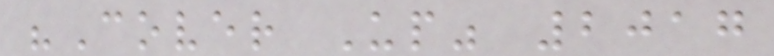"Cover Up" 2017
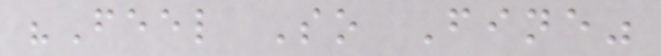"Feel So Fine"
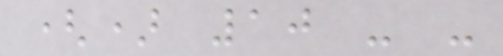() 10 - -
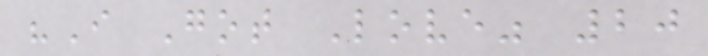"I Got Love" 20
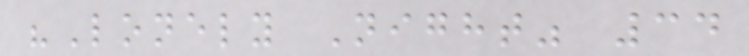"Lonely Night" 34
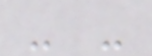- -
